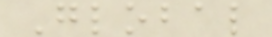Global
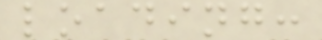loading:
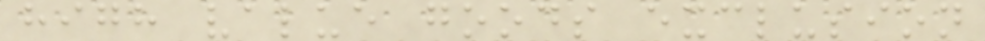high value goods exclusion
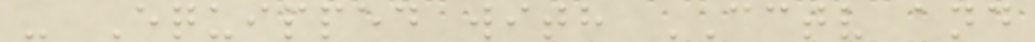- Equipped with CCTV and
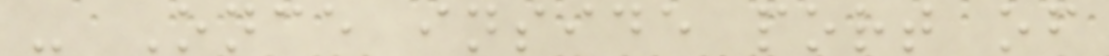- Once inside port of
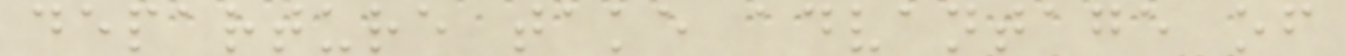departure take advantage of
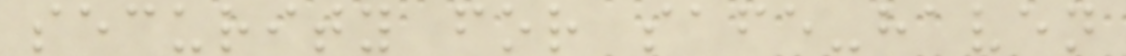security for safe-haven
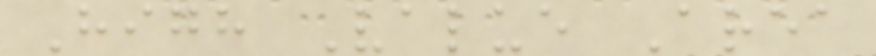High Value Area
